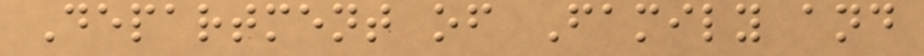Department of Family and
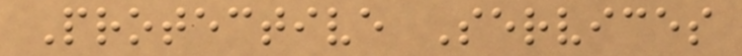Protective Services
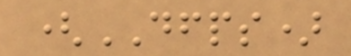(DFPS)
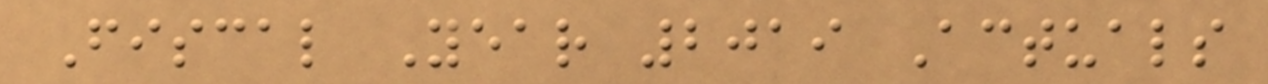Fiscal Year 2019 Actuals
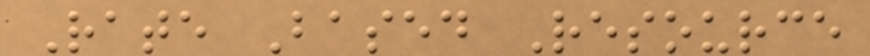Rate Based Resource
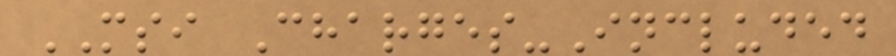MSI Charges-Included
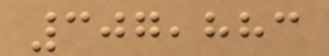307,883
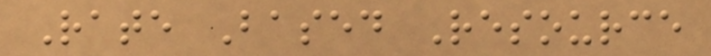Rate Based Resource
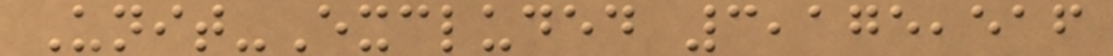Unit-Excluded 3,175,516
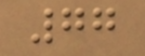77
